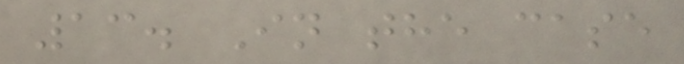13. In the case
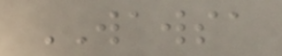WAWSA
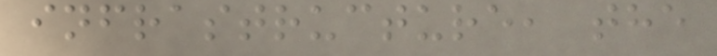infrastructure, the
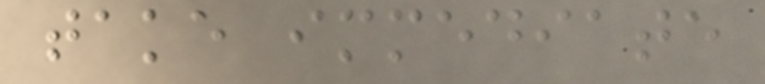take immediate
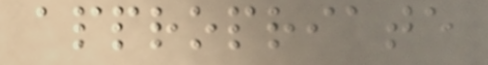appropriate
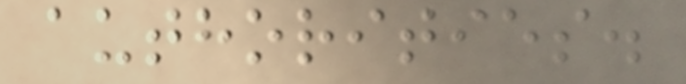authorities.
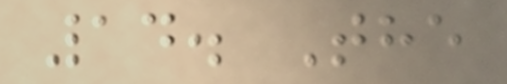14. The
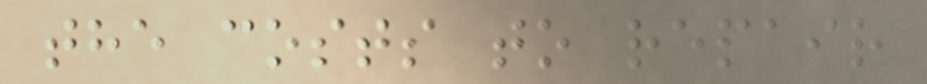the costs to repair
